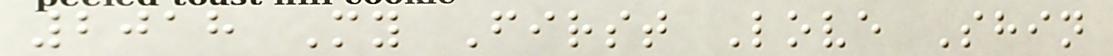2018 My First Love Shin
